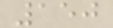150
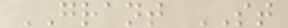GRANT ST
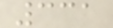331
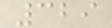329
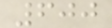600
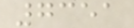7351
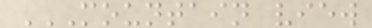MOUNTAIN VIEW
